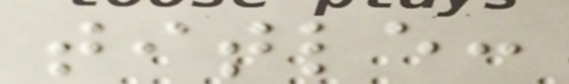title:
